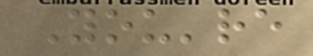You're
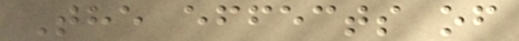The effects of
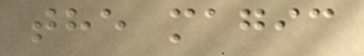the magic
